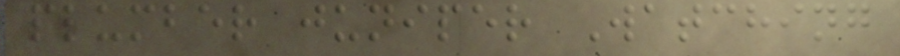plumber juniper Watching
